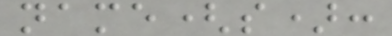name(s):
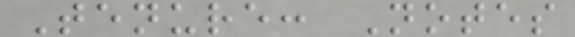Tenure: Notes
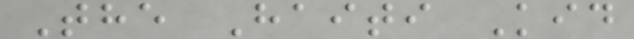The Haiti Kid
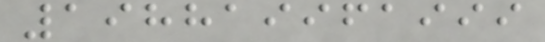198819961999
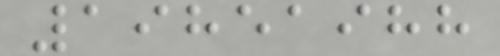19851988
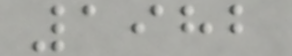1982
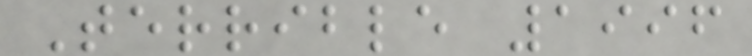Terrible 1996
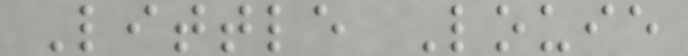Little Louie
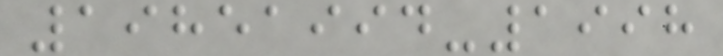19851994-1998
